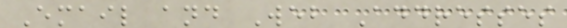Email and Web Addresses
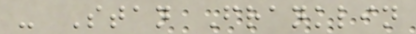- Stan Franklin
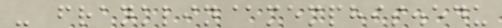- franklin@memphis.edu
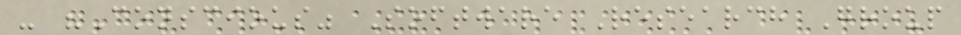- "Conscious" Software Research Group
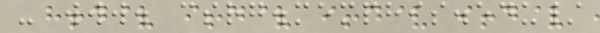- www. csrg.memphis.edu/
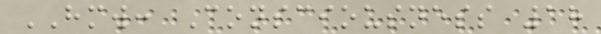HMW: Consciousness 18
